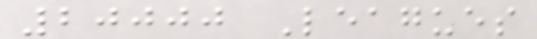20000 Leagues
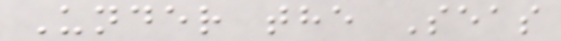Under the Seas
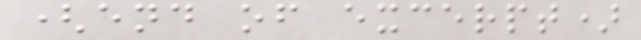(end of excerpt)
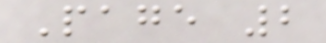Page 2
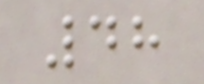48
